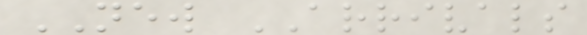NEW ARRIVALS
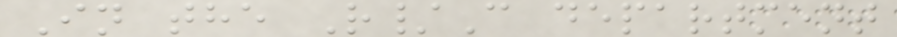In the R/C department
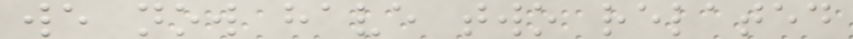we now have two related
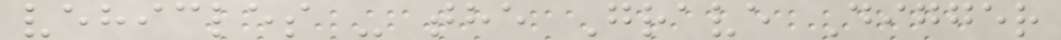vehicles - the Grave Digger
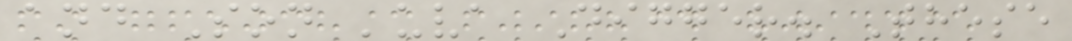and Son 'uva Digger. These
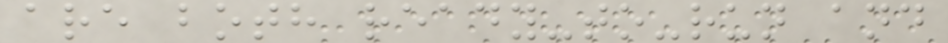are both ready-to-run and
